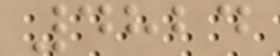4824
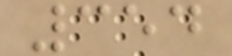354
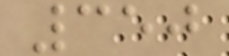350
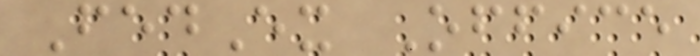FedEx Office
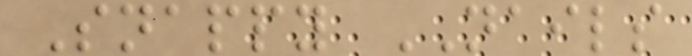Snappy NAILS
